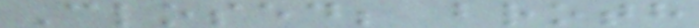Closed; broth
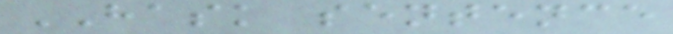HASK sentence
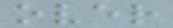over
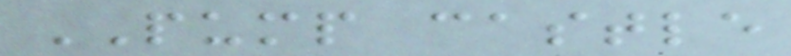PUMP castle
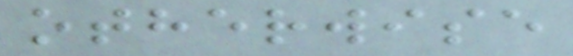otherwise
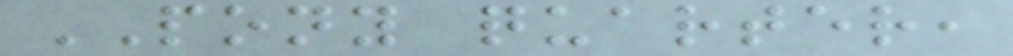PONY quarter,
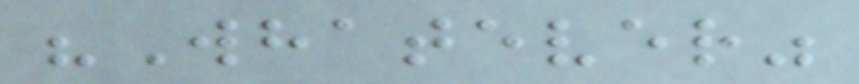"Whatever"
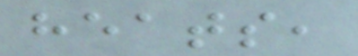heats,
